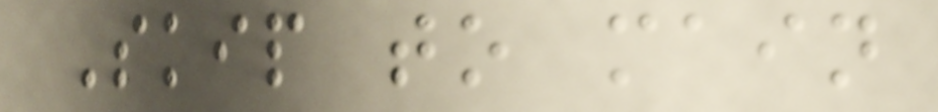Skip to main
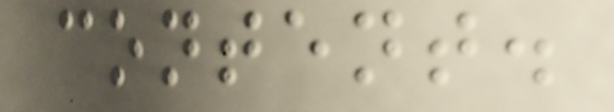content.
